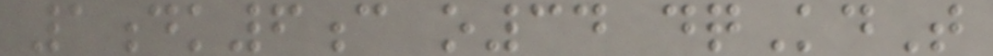1dk6c o34 dqKdT
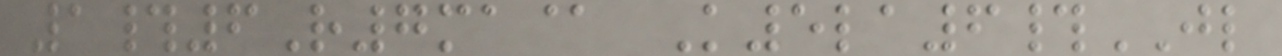1#6R7ma@ K5la6#JL
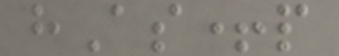hAs+p
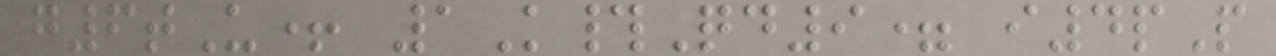g6tU+ 1K#Qd9= i4pP
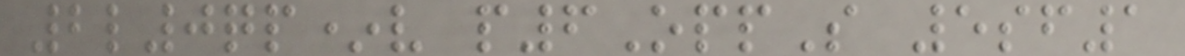2l0qp*v p6OppS 5sf1
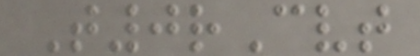T0rCvt
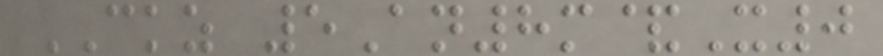CKZ 5An8m&X0
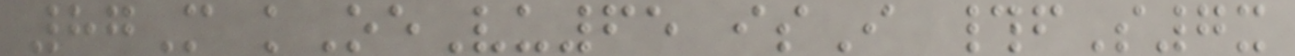87M kOeVu65 isI #fS7x
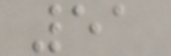51
